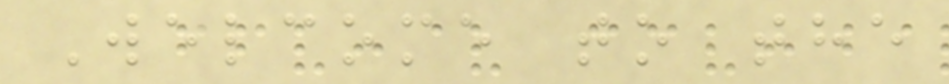Welcome to the
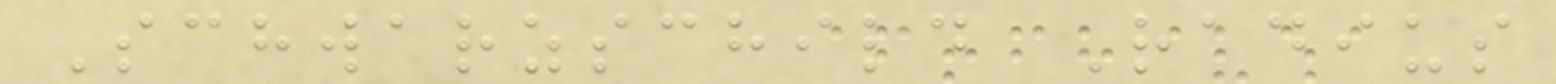Schwarzschild Radius
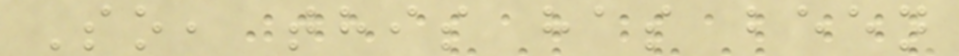So, this has been
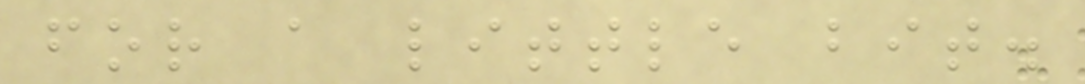for a little bit.
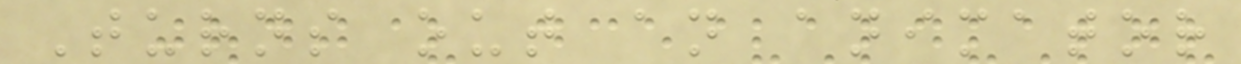Turns out an animator
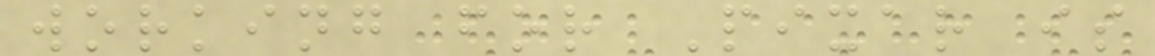working for Pixar is
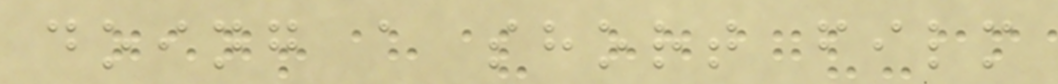doing a short film
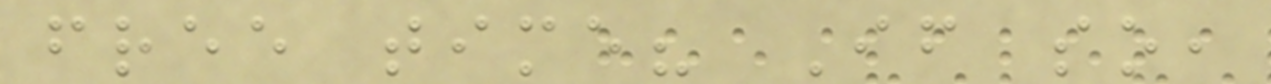free time? If so,
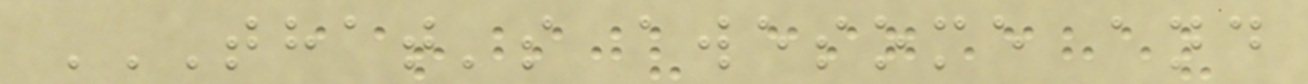THAT'S AWESOME AND
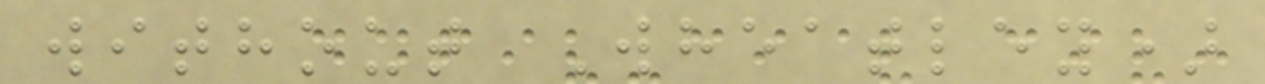without Wheatley)
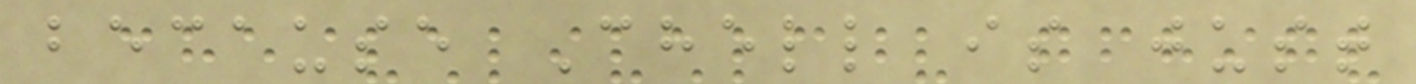because Chell is just
